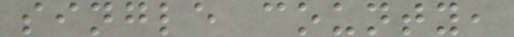single county,
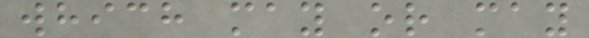which may or may
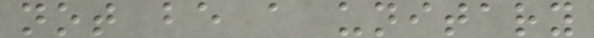not be a unitary
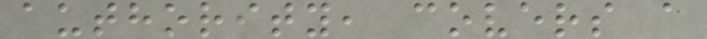authority, covers a
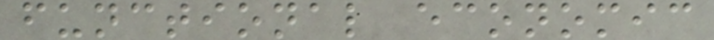functional economic
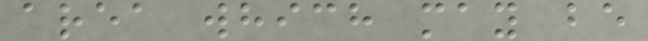area which may be
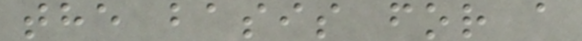the basis for a
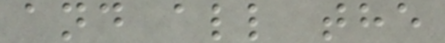and all the
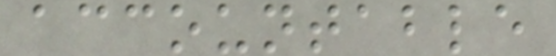accountable
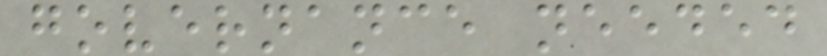governance needed
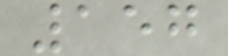157
